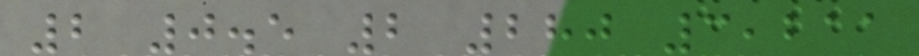2 0.5 2 280 3,211
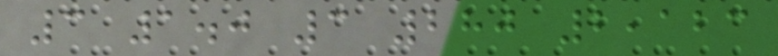3 1.0 3 280 2,123
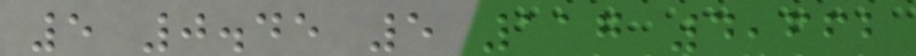5 0.45 5 117 4,662
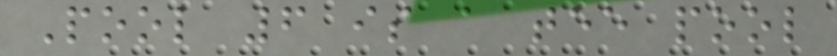Pool 6 is a tee pool
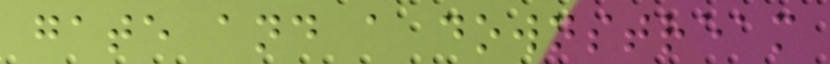gate and a downstream
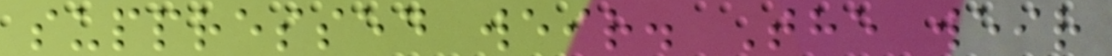suppressed weir. The weir
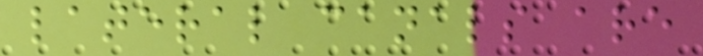lateral canals are
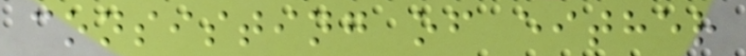consisting of either
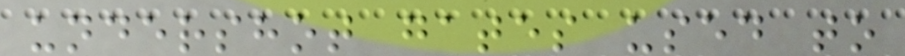undershot gates used to
